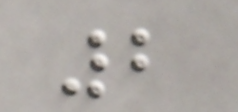2
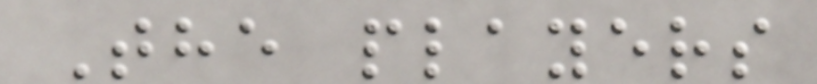The players
